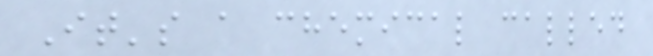It's a chemical called
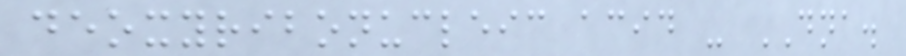deoxyribonucleic acid - DNA.
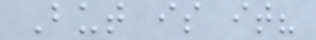But is it?
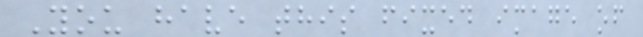You have this fixed image of
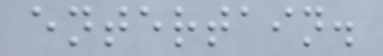entertain.
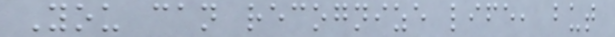You can recognize life, but
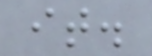it.
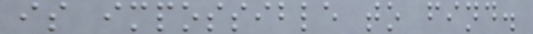is impossible to find.
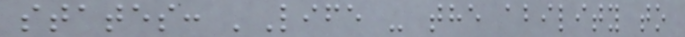states: 'Life - the ability to
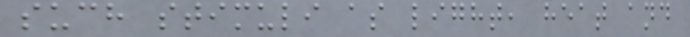such stimuli as light, heat and
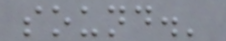sound.'
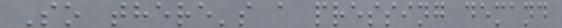So there's a pressing demand
